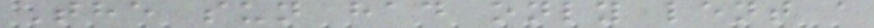The sun had only lent a
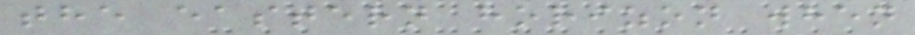the eastern horizon when
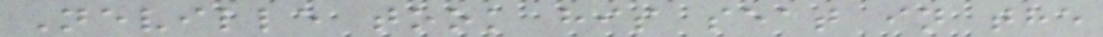Neville took his seat in the
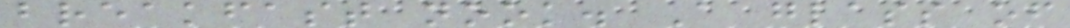breakfast nook. A glass of
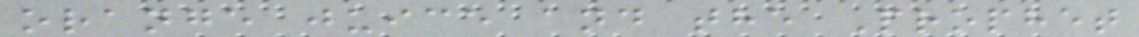orange juice and the Prophet
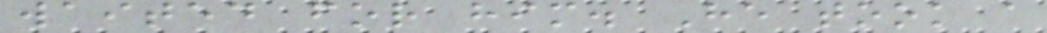waited for him. He took a
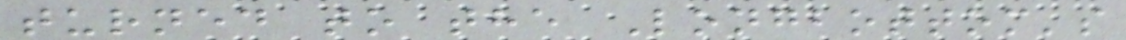turned to the Longbottom's
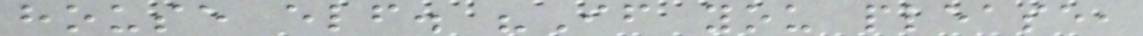house elf. "If you please,
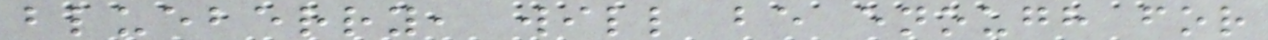blueberry, will be enough for
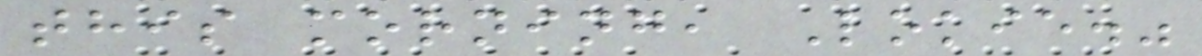this morning, Lokie."
